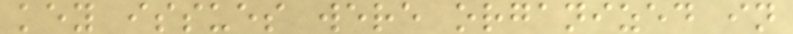key issues were organized in
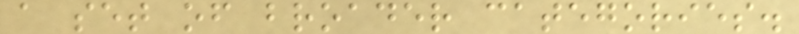a set of broader categories.
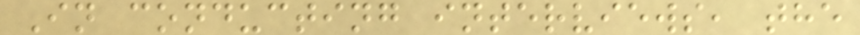In conducting interviews, the
